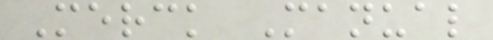Merck Manual
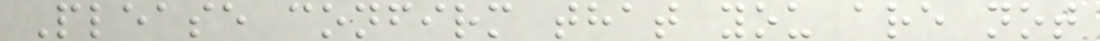Please confirm that you are not
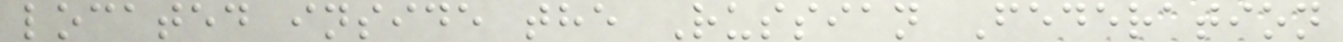located inside the Russian Federation
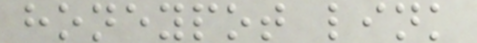honeypot link
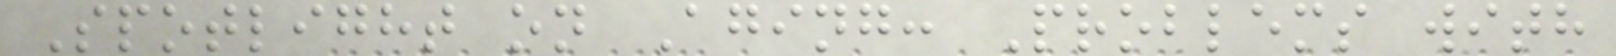Spotlight on Aging: Problems with
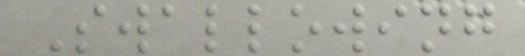Swallowing
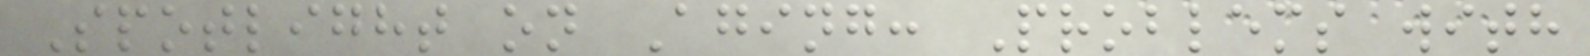Spotlight on Aging: Problems with
